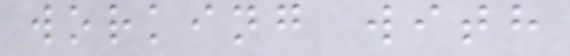working with
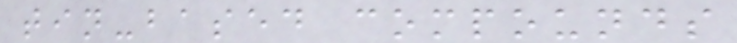tin-based compounds
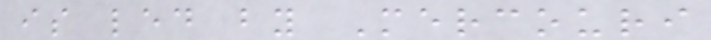is led by Mercouri
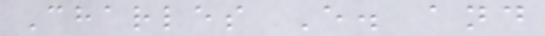Charles E. and
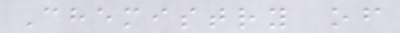Chemistry of
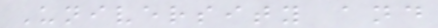University and
